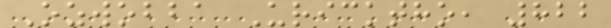Ozwobba Uricktho, 822
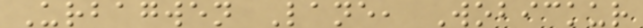Urbagwen Lane, Wobickur
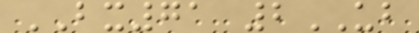BX71 2UB
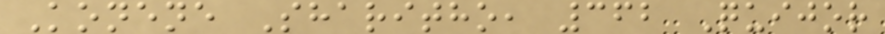Konene Sharitho, 362 Quijor
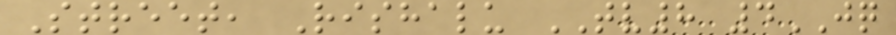Street, Rishalu TV8 4JQ
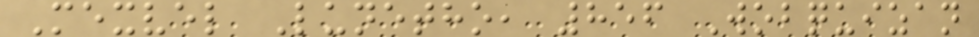Mexvel Lunetho, 856 Wobquizan
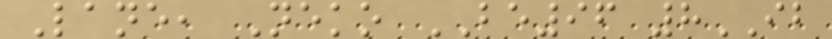Lane, Neko BE96 8IB
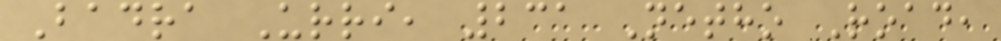Badra Urri, 231 Netho Road,
